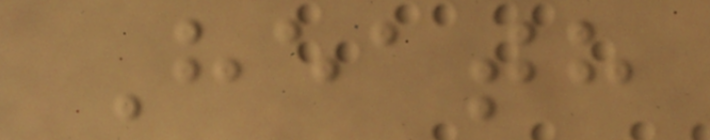Heath
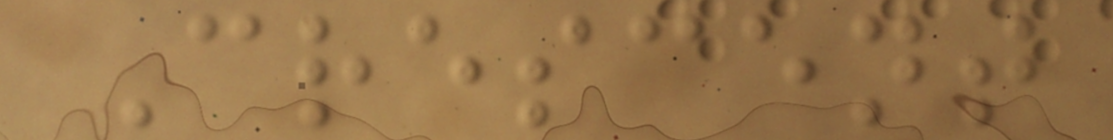Crescent
